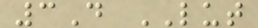3D LUT
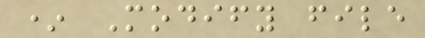* Modify file
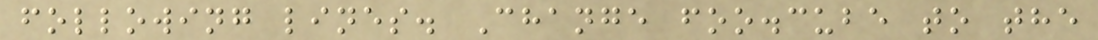following lines. Change foo.cube to the
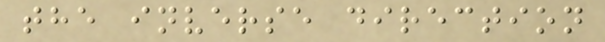the inverse direction
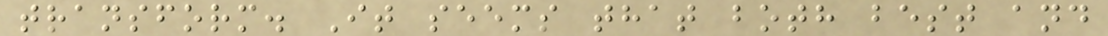transform. It seems that both best and
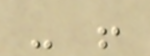- !
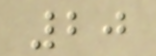20
